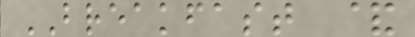BREAKFAST &
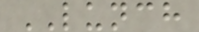LUNCH
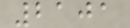2101
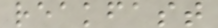reakfast
